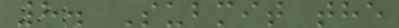8. Submit the
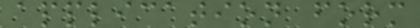application form
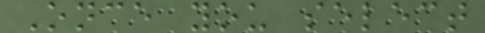Once you select
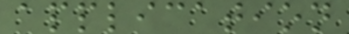application
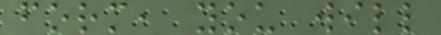form, you will
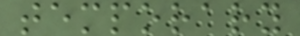temporary
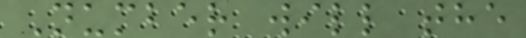Number will the
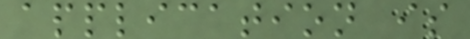application is
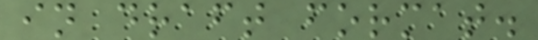in draft format.
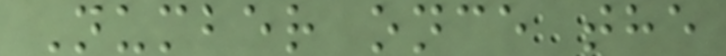Number once the
